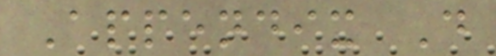Appendix D
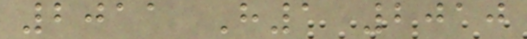2011 H1 2010
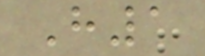H1
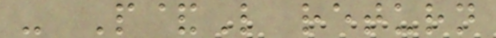- P&L return
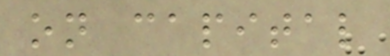on capital
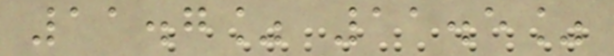11.7% 11.5%
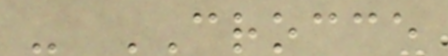- CROCCE
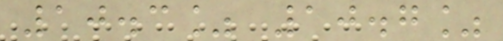10.3% 10.7%
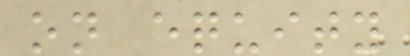on equity
